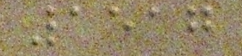1517
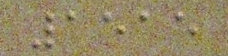1515
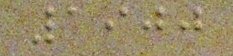1900
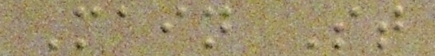Main St
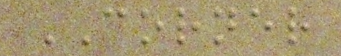CORNER
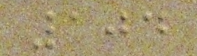104
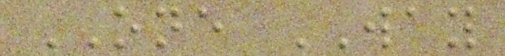ONE WAY
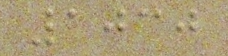1030
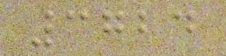3724
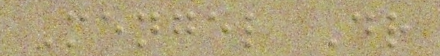Mengel Dr
